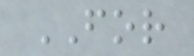FOR
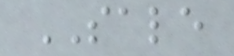SALE
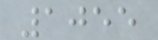1055
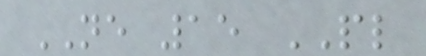NE 15 PL
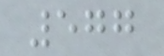577
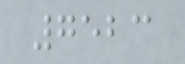7523
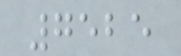7525
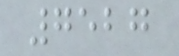7527
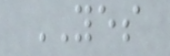YES
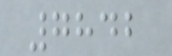7842
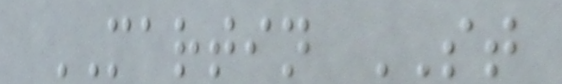MARTIN ST
